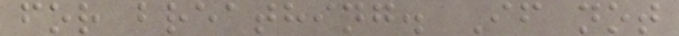for breathing. If not
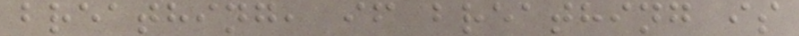breathing, if breathing is
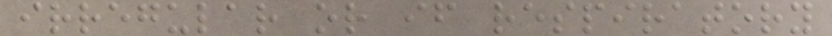irregular or if respiratory
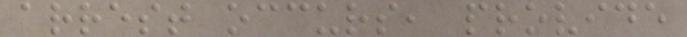arrest occurs, provide
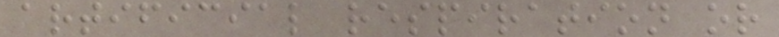artificial respiration or
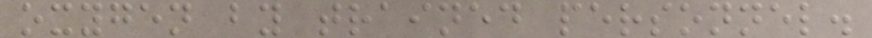oxygen by trained personnel.
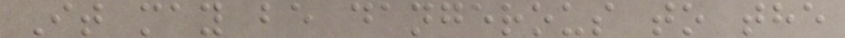It may be dangerous to the
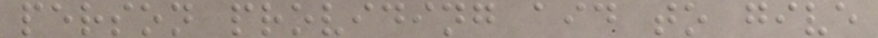person providing aid to give
